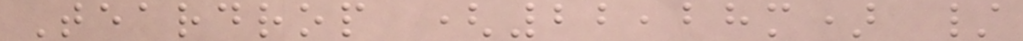Teardrop (22,28m) /
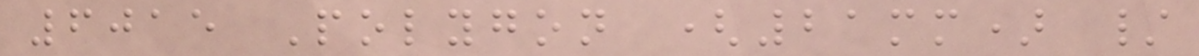6015 Polygon (21mm) /
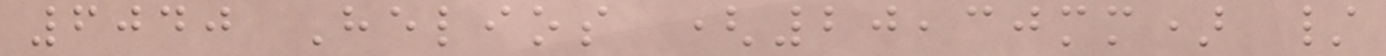6040 Helios (20,30mm) /
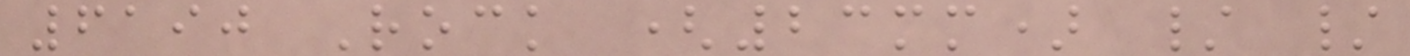6190 Rock (23mm) / /
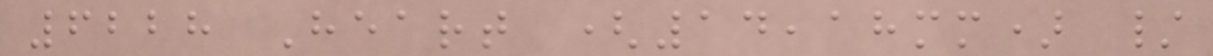6228 Heart (14,18mm) /
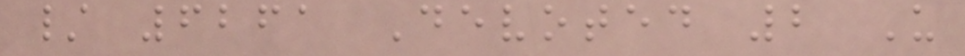/ 6261 Devoted 2 U
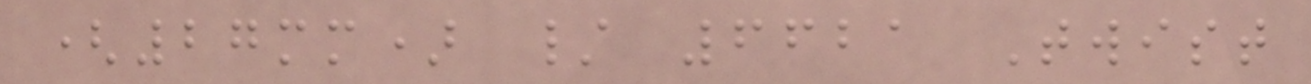(27mm) / 6621 Twist
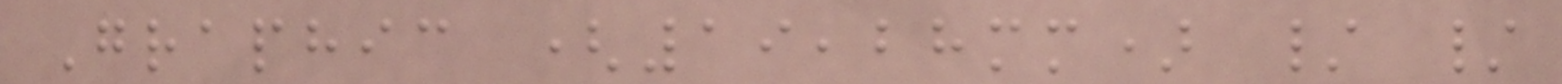Graphic (19,28mm) / /
